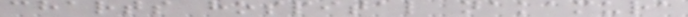charts hospital nakamura
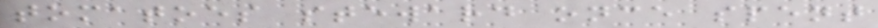tomatoes steward once spent
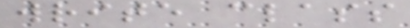write class
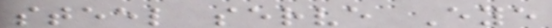steel serve Eye
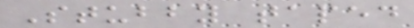Stubby taped
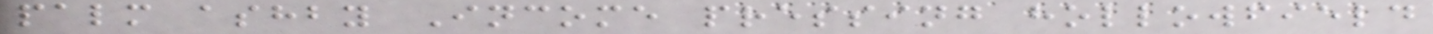palm ashby Income pressing hollowfield
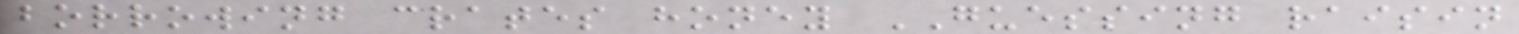borrowing crates honey GUESSING raisin
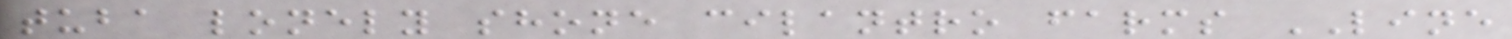tuba lonely shone cilantro farms LINE
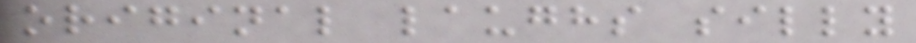original laughs silly
